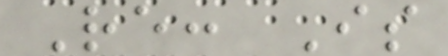Re: Is
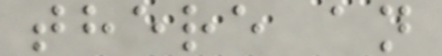there an
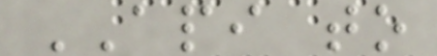API to
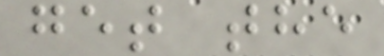get the
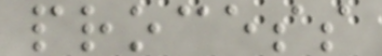process
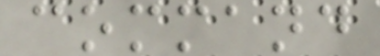command
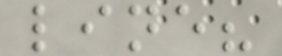line?
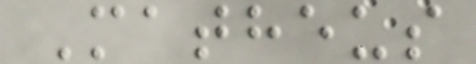Matheus
